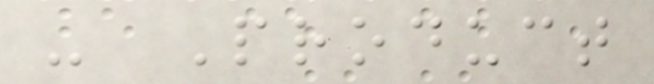- Product
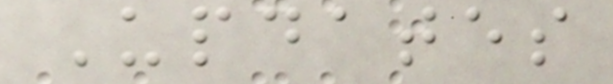Updates
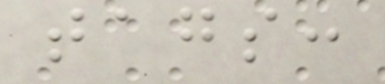tags:
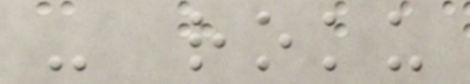- roku
